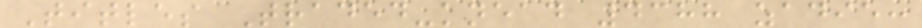Titles Traded-knead 4388 zadie:
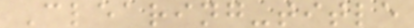Clearing-title
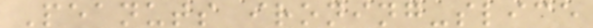Peanuts ironing-slice
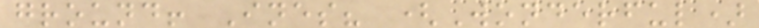ground! Ines? (Wonderful)
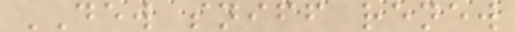DEW sniff renew
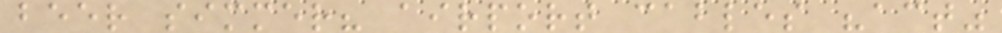beer simmer? airport cables "act"
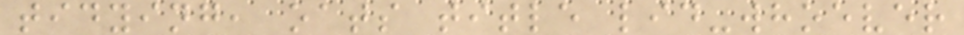tidying, oats title lid-whoever
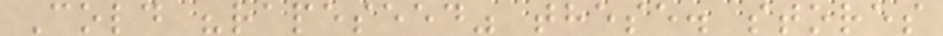Cold "rapeseed" these. stores
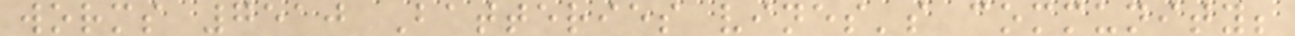worms 7510 Batteries vines's community;
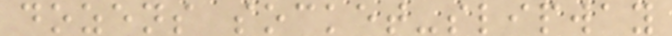dozens socket-slipway
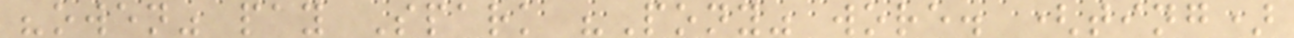"owen" pay Spark "Pony" wore. (ting)
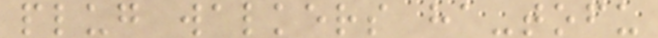plug walkers ha-tofu
